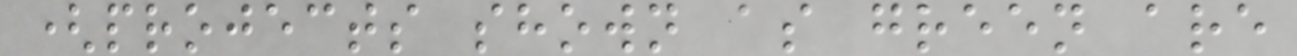(projects shown as green are
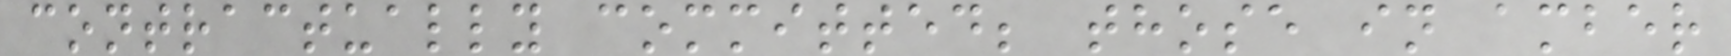contractually committed; those in amber
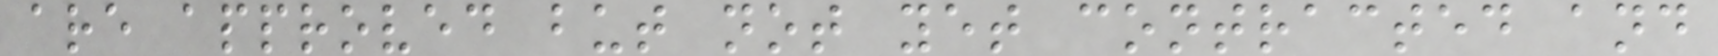are approved but not yet contracted and
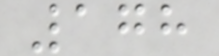178
